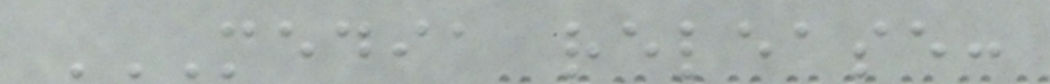MEDIA RELEASE:
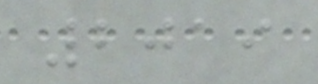2019
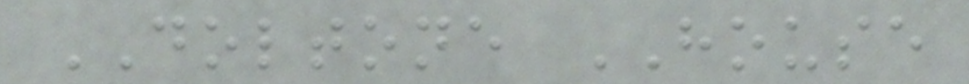DOLTONE HOUSE
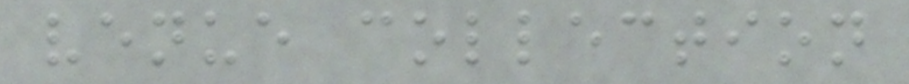venue collection
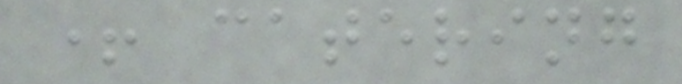+ catering
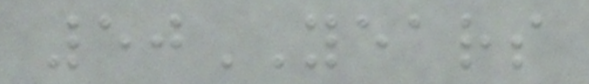50YEARS
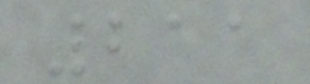211
